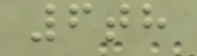6th
